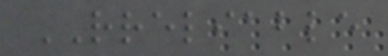RRELIABLE
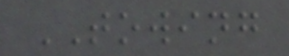TOWING
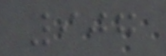907
